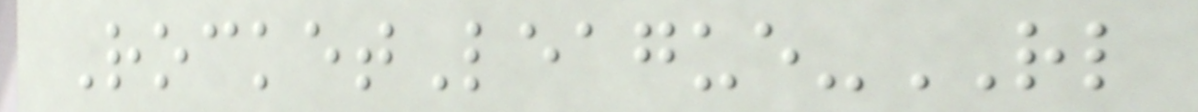RocketLeague-RL
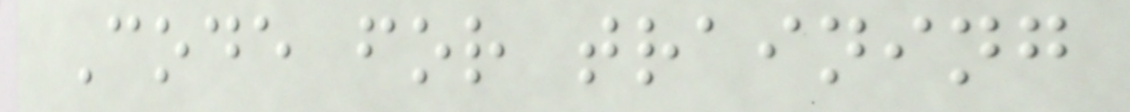Code for training
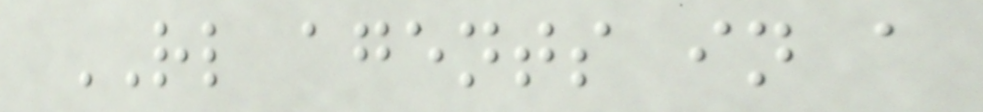RL agents in a
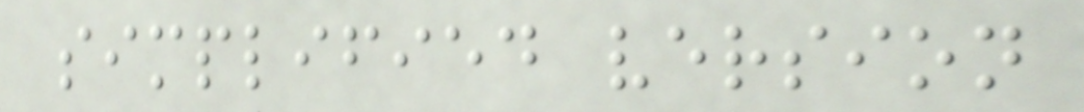simplified version
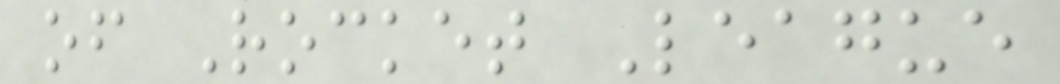of Rocket League
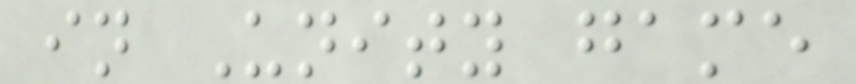in Unity game
